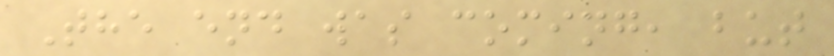The end was coming, but
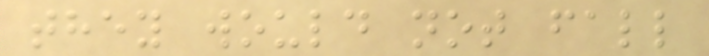they would not fall
